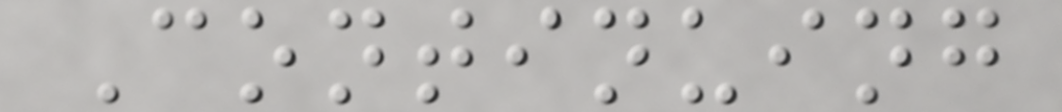Continuing
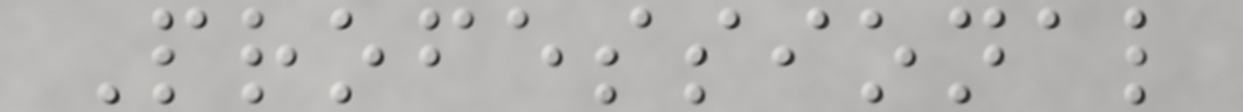Professional
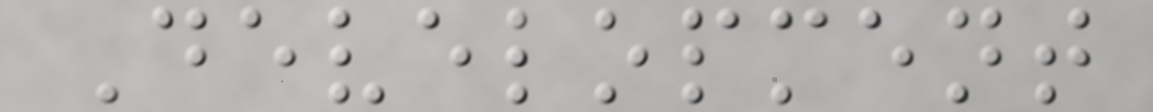Development
